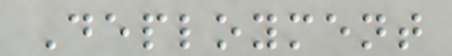Deployment
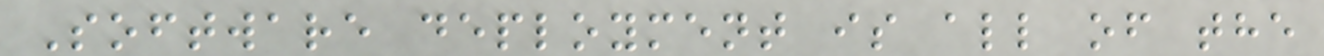Software deployment is all of the
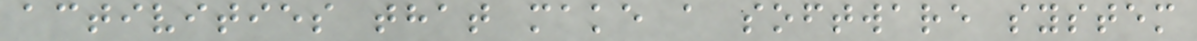activities that make a software system
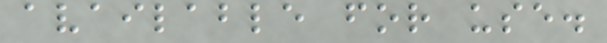available for use.
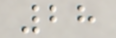28
